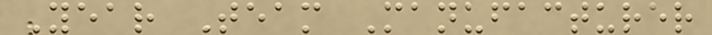Year Team Manufacturer
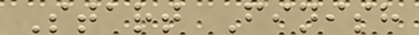Start Finish
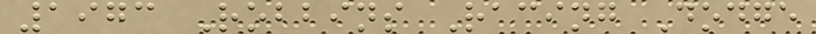1973 Robbins Racing Dodge
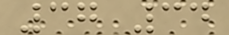37 34
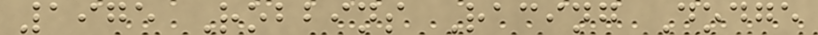1975 Robbins Racing Dodge
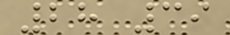28 39
